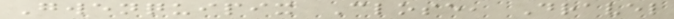Gwenquipix Close, Dravel
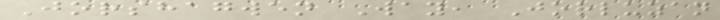Jorshagwen Way, Jorluzan
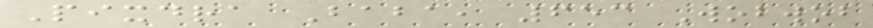Pixdra Baba, 653 Wobwob
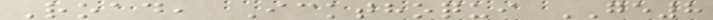Road, Ickthoqui GE8
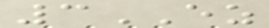3EZ
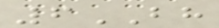6BH
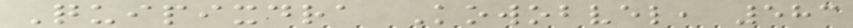Quipixdra Kowobvel, 583
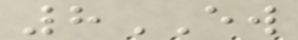8EW
